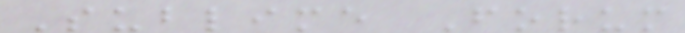Sublime Forum
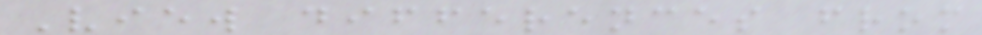View differences from
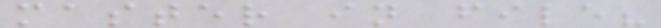master in file?
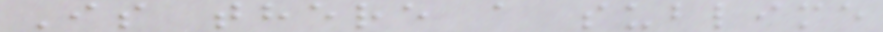Is there a sublime
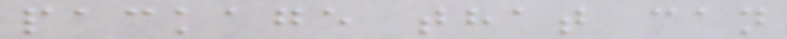package that can
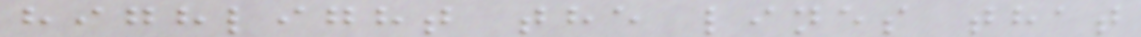highlight the lines that
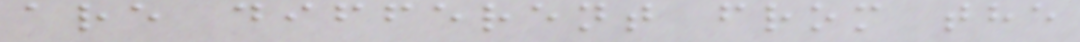are different from the
